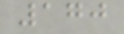170
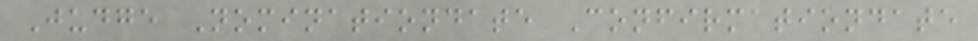Judge Nominationdate Confirmationdate
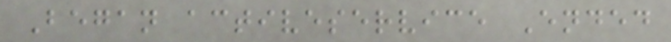Began activeservice Ended
